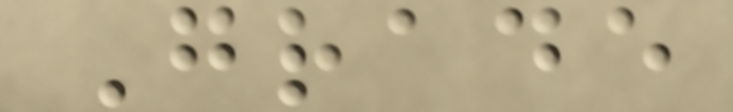Grade
